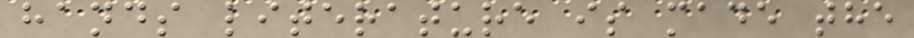hands literature is made the
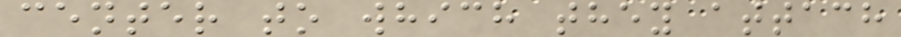center to which they attach
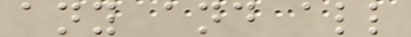any and all
